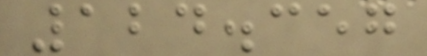124.357
